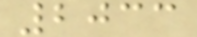2033
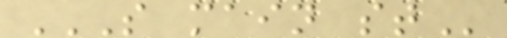S MAIN ST
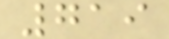719
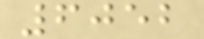6052
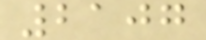2107
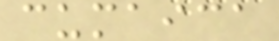cumaica
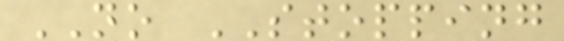NO STOPPING
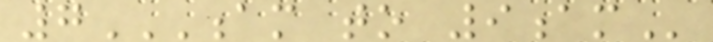7AM TO 9AM
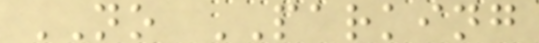NO PARKING
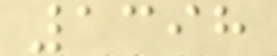1398
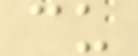cu
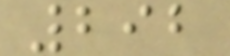292
